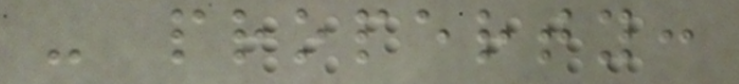- property:
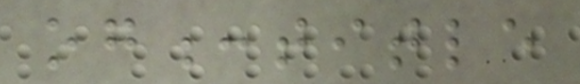og:title
